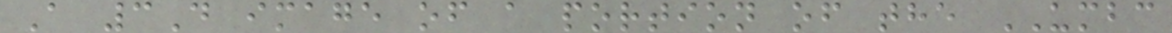A 3D image of a portion of the UMBC
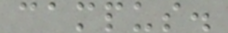campus.
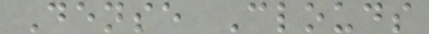Dense Clouds
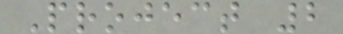Project 2
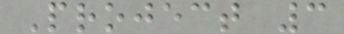Project 3
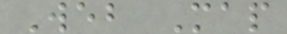Web Map
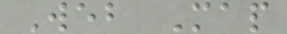Web Map
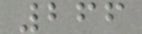266
